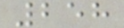258
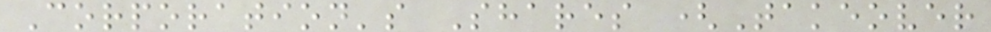Corporation's Shares (Takeover
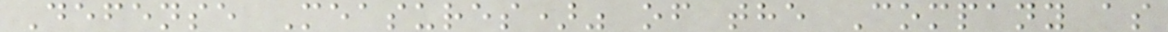Defense Measures)" of the Company as
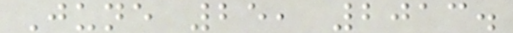June 25, 2013.
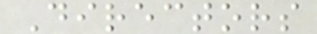Directors
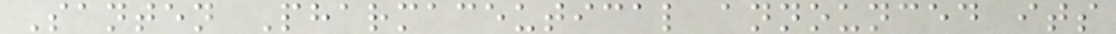Santen Pharmaceutical announced its
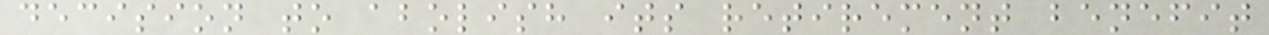decision to abolish its retirement benefit
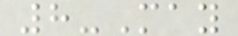8-May
